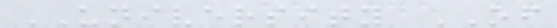UNIVERSITY OF
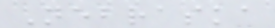Nebraska
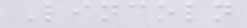Lincoln
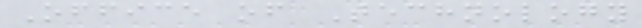Office of Technology
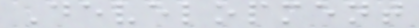Development
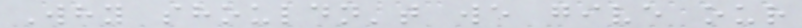Why shouldn't we give our
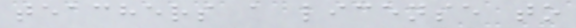teachers a license to
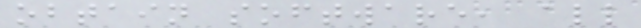obtain software, all
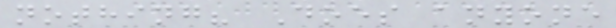nothing? Does anyone
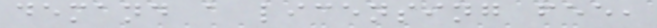demand a licensing fee,
